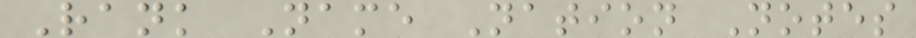Rank Name Nation Notes
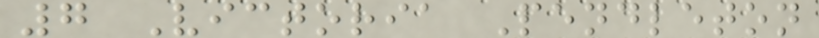7 Victoria Pendleton
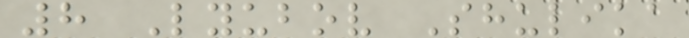8 Lyubov Shulika
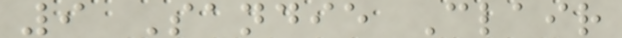9 Sandie Clair
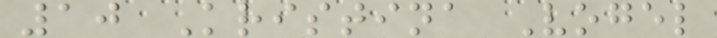10 Kristina Vogel
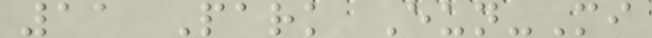11 Park Eun-Mi
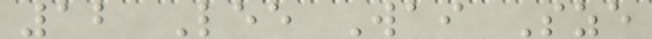12 Lee Wai Sze
